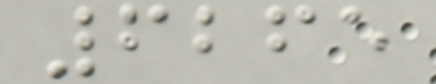6265
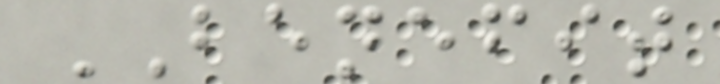BENEFIT
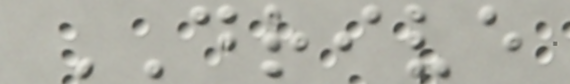DRIVE
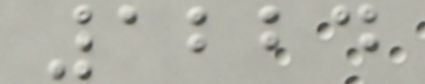1224
